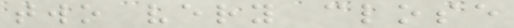two very close
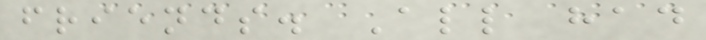friends. All had
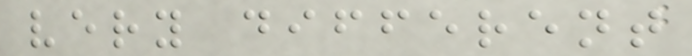very different
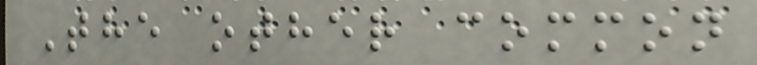The other common
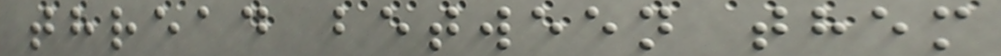thread between them
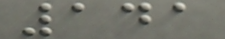141
